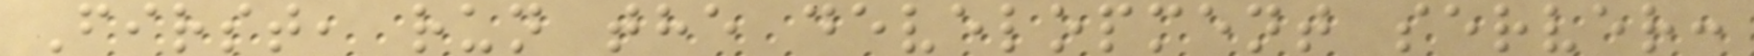First, run the development server:
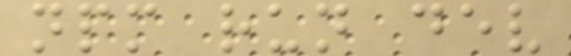npm run dev
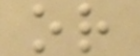or
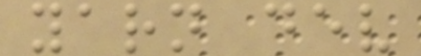yarn dev
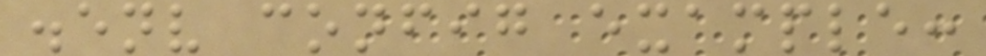.env config example:
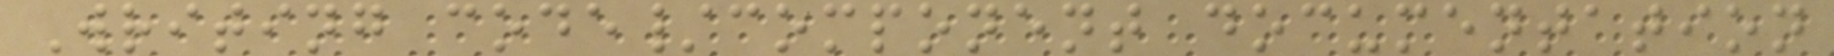Writing code/component documentation
